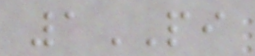1PI
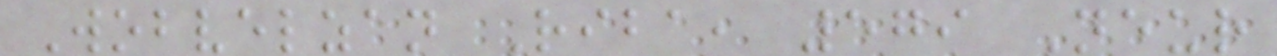Wobvelzan Riba, 579 Neur
